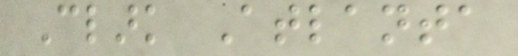Clark Atlanta
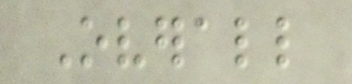Overall
